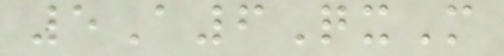5A6QxM
